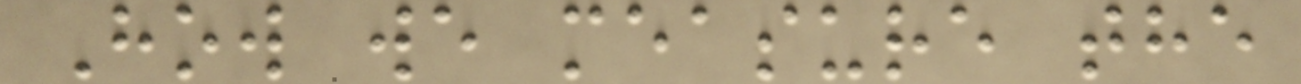How we measure the
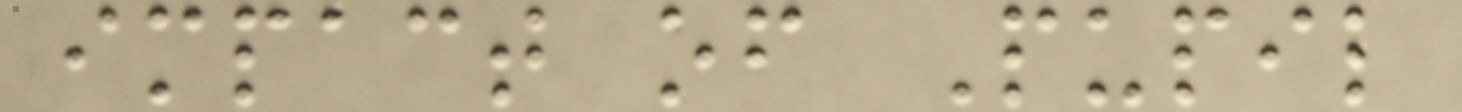impact of Pupil
